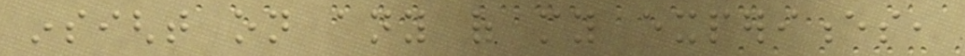insight on any of my experiences,
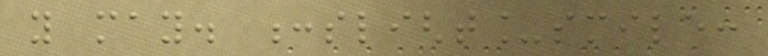you may. :slight_smile:
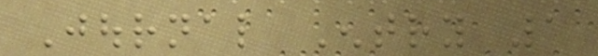Journal Entry 1
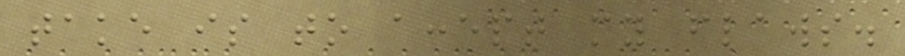take is to accept my flaws.
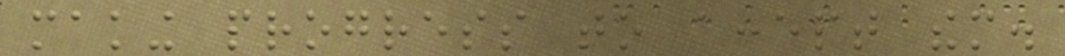making progress to accept them.
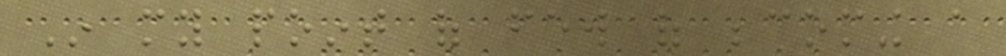In my point of few of becoming a
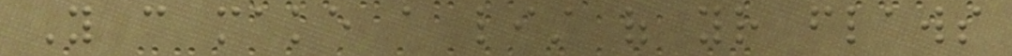You can make a list of your flaws
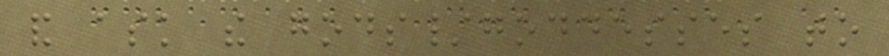and ask the gods/goddesses to
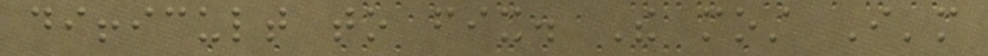difficult to fix. The most I'm
